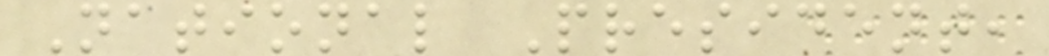National President,
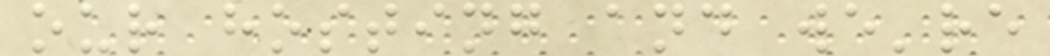our hosting and we're
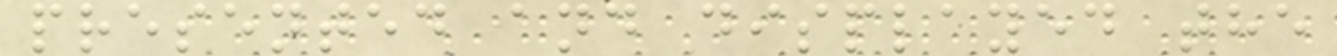presented and displayed the
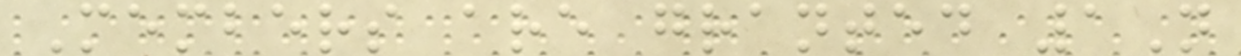Members are granted 1N
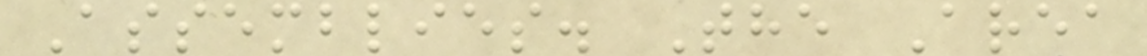Assemblies. The Area
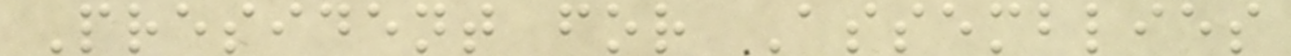President for Assemblies
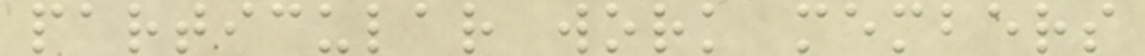particular work members
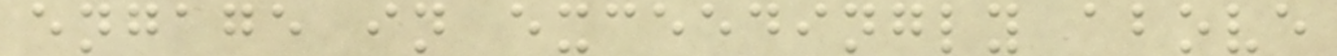engage in exceedingly above
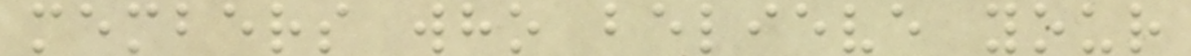members who believe your
